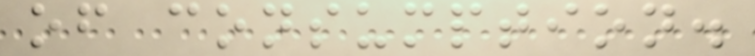of consumption.
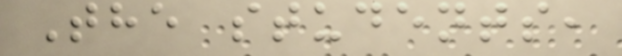The students,
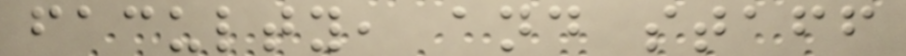faculty, and staff
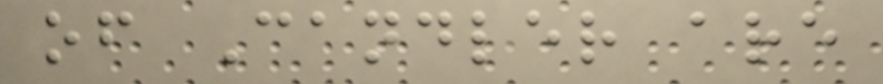of Candler are
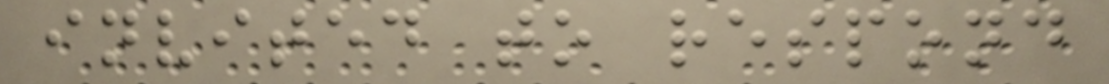invited to respond
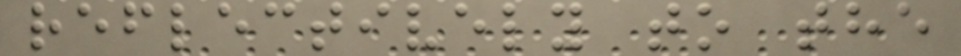reflectively to the
